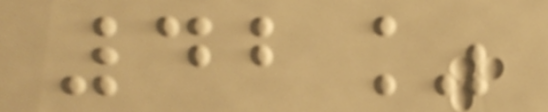42%
